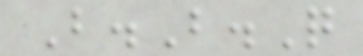B.B.Q
